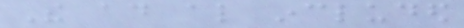The ad also included
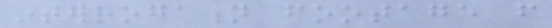interrogation footage from
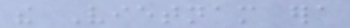the Vietnam era
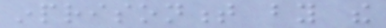inprisonment by the
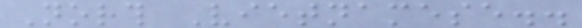North Vietnamese..
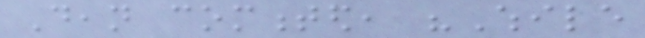Dean commented, "While
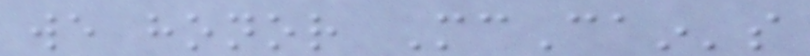we honor McCain's
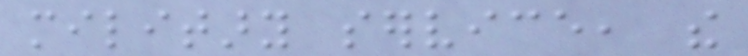military service, the
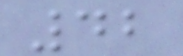42
